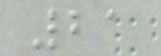21
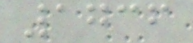1736
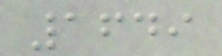1649
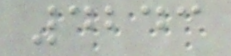4243
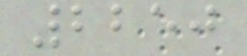2250
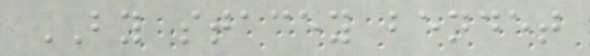BY stacey bendet
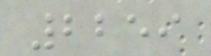2259
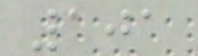101
